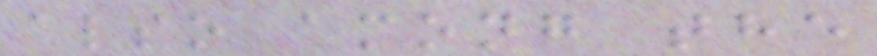also among the
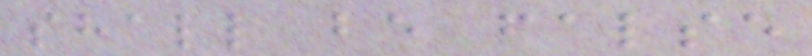shall be false
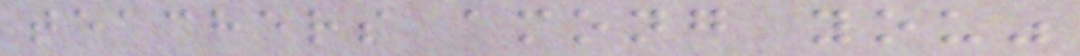teachers among you"
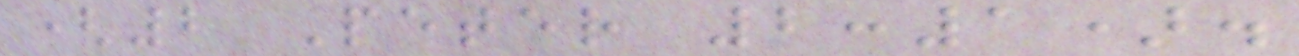(2 Peter 2:1).
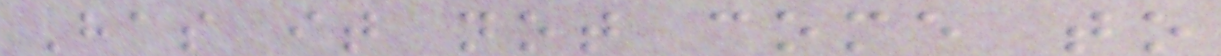Has it not come to
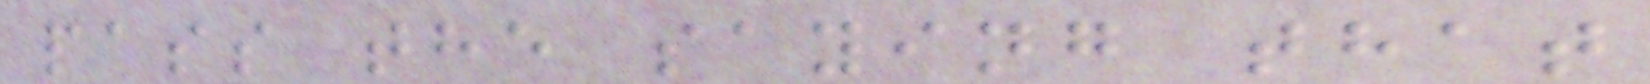pass the saying that
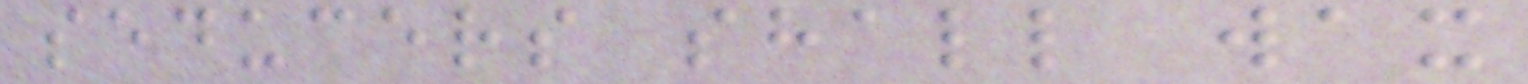seducers shall wax
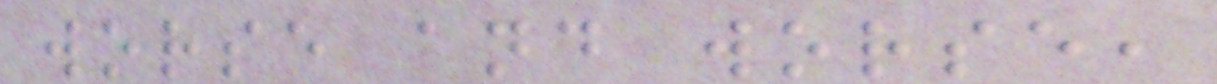worse and worse,
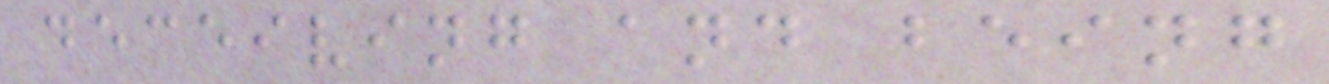deceiving and being
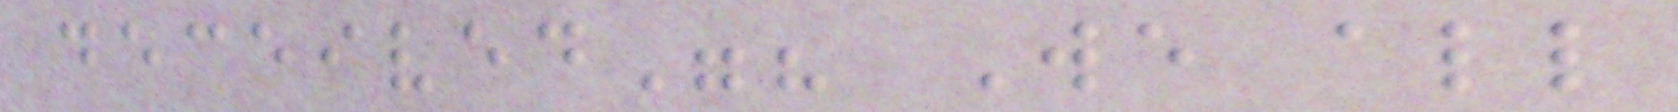deceived"? We all
